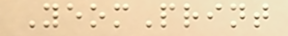YeomPrint
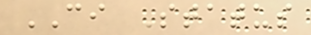CI Status
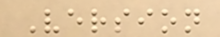Version
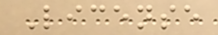License
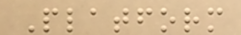Platform
